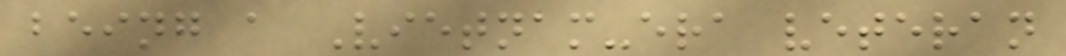being a Vietnam-era veteran
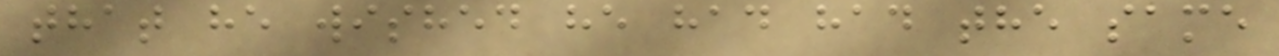that he wished he had had the same
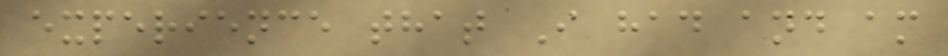experience that I had and am
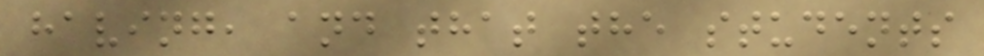having, and that the students
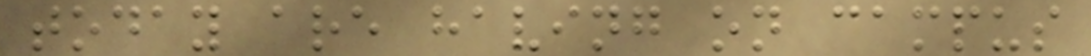today are having on campus
